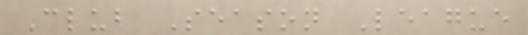Club Season League
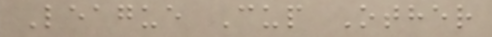League Cup Other
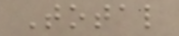Total
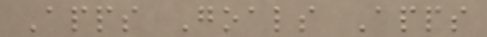Apps Goals Apps
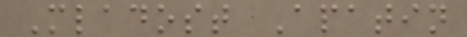Mladost Apatin
